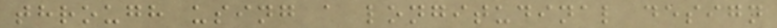through using a longitudinal design
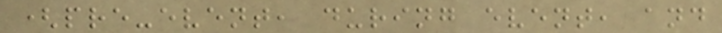(pre-event, during event, and
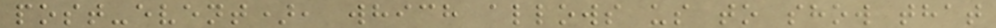post-event), which allows us to show that
